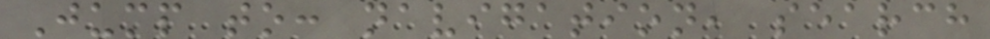Jump to: navigation, search
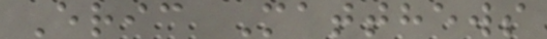Eric Matthews
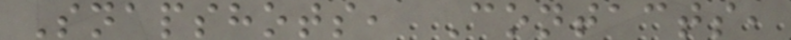Snapshots, Contacts,
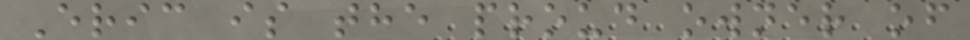Eric is the proud owner of
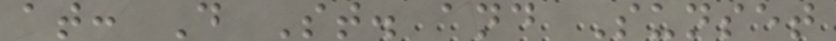at: D St. and Sunset
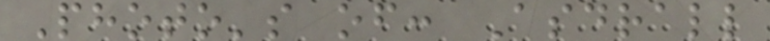Photo's of: Asdrall
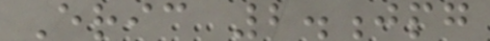Eric 2.jpg
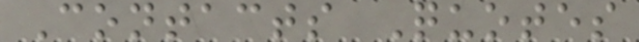Contacts Quotes
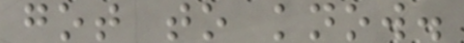got to know.
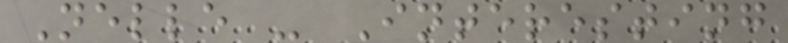Nelle - Interesting
